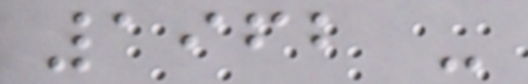1962 -
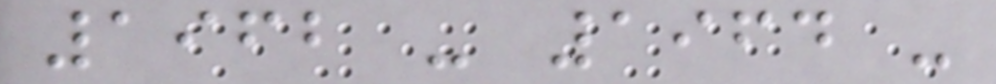1962 - 1964 -
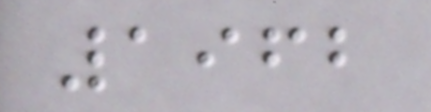1962
